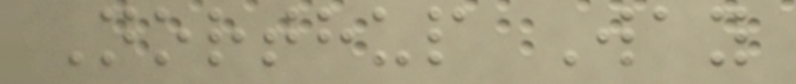Northup Way
